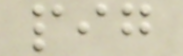pig
